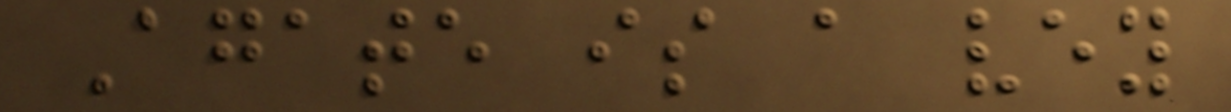Agate is a vey
